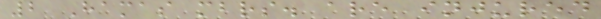2 Hamas mbrs. are injured
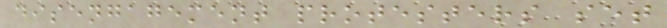disengagement protesters set
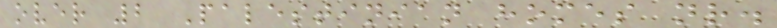over 2 Palestinian homes nr.
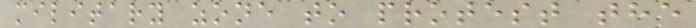military zone to protest the
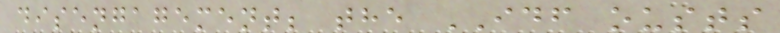disengagement; the IDF ousts
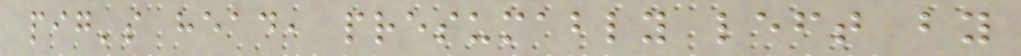pig's head, presumably left by
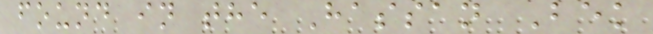found in the Hassan Bek
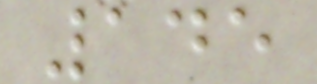145
